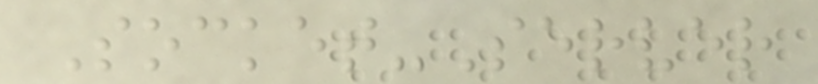Socket-Server
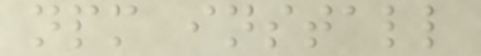npm install
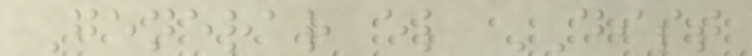Generar el DIST
